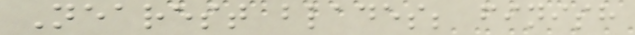Nearest blades; finish
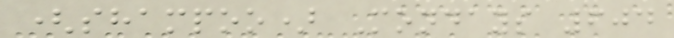(shampoo) Mondays 604
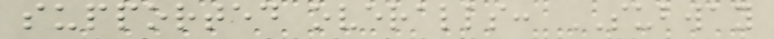supported overalls: SUBWAY
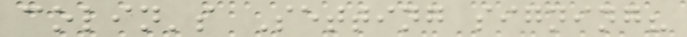colin's Setting signing?
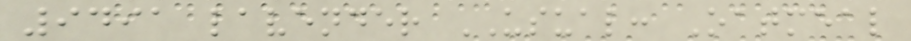9491 lavender USUAL: Oatmeal
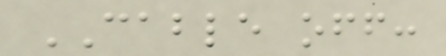CABLE off:
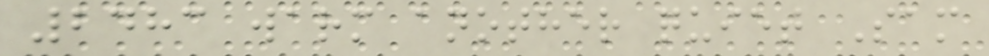2483 warm another quiet Sam
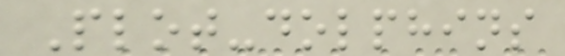Plot-dolphins
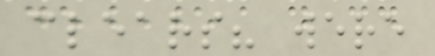clears? were
